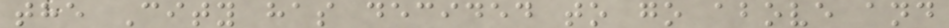the City has decided to go above and
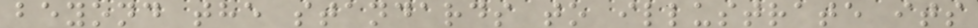beyond the standards to illustrate its
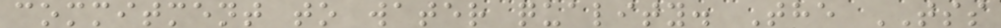commitment to water quality. The TSS
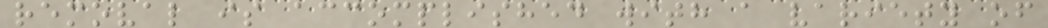removal is accomplished with a variety of
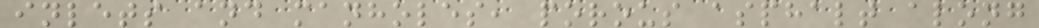inlets and manholes, porous asphalt along
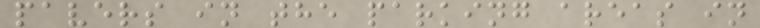pavers in the parking areas in
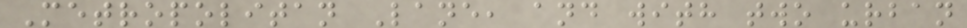Metropolitan Lane, and with two urban
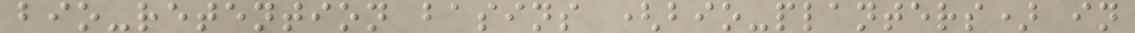bio-retention basins (bio-planters) in
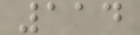114
